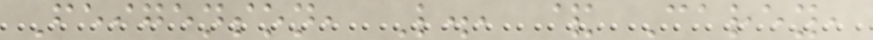Feigenson, L., & Carey,
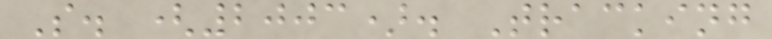S. (2003). Tracking
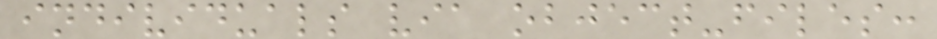individuals via object-files:
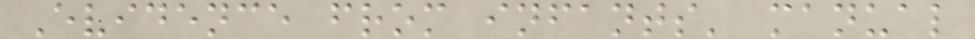Evidence from infants' manual
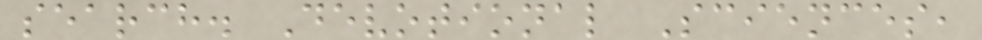search. Devotional Sciences,
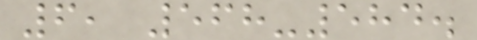6, 568-584.
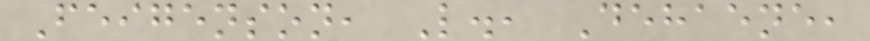Feigenson, L., Dehaene,
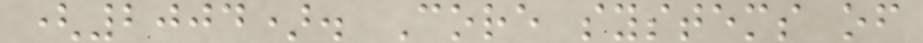(2004). Core systems of
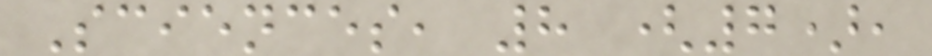Sciences, 8 (7),
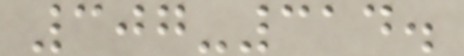307-314.
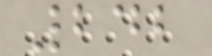242
